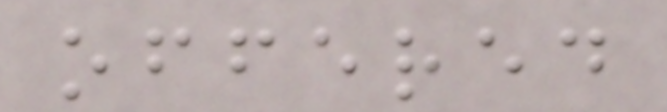offered
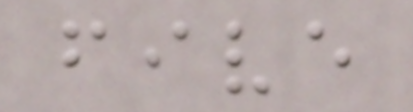five
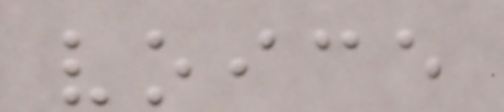voice
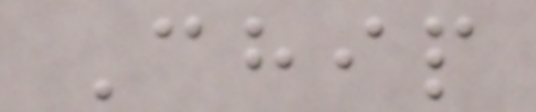Chip
